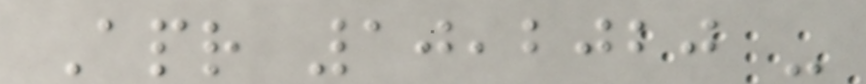Apr 10,2020 -
